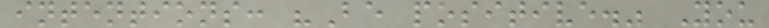intentions: "Be positive." You
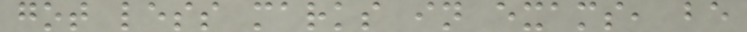got less marks in exams, be
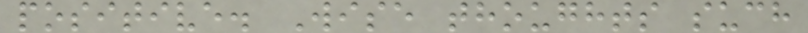positive. Wise thoughts such
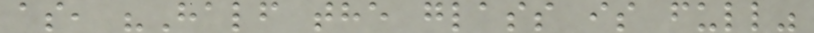as, "Half the glass is full"
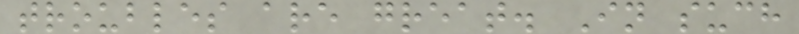troubles are great. In such
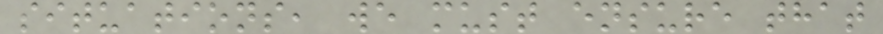situations, we must ensure that
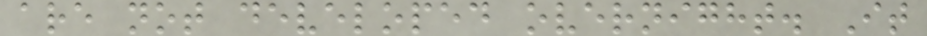are not developed overnight. It
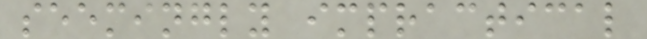seemingly impractical
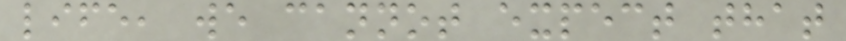life, we cannot expect that
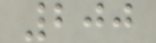200
